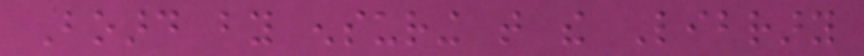Board by ensuring that the Library
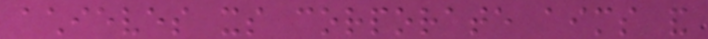achieves its corporate aims and
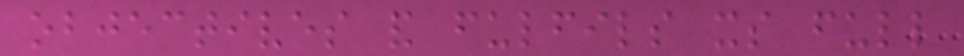objectives and fulfils its full
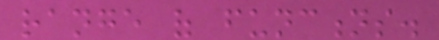range of functions.
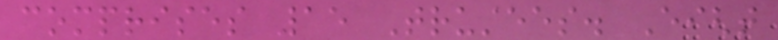comprises 15 Trustees. Eight
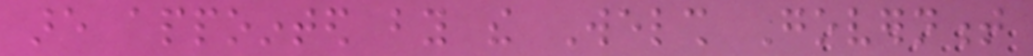are appointed by the Welsh Government
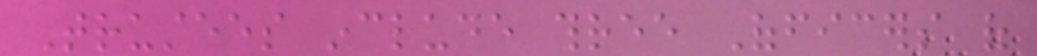Trustees include three Officers of
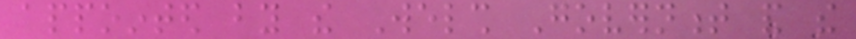appointed by the Welsh Government and the
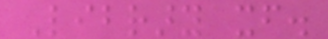Library itself.
